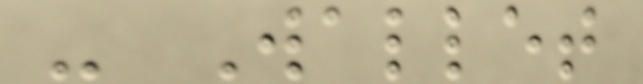- Wallet
